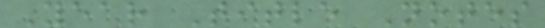Year Title Notes
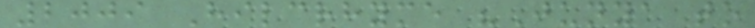2009 Hilcrhyme "Junya to
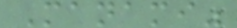Manami"
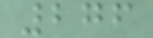276
